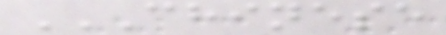CHINESE
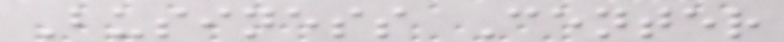Business Center
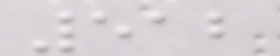512
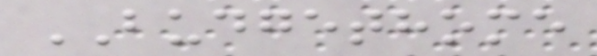BUDGETHOME
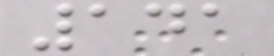141
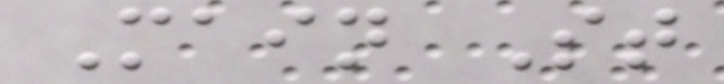Main St
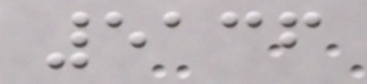5136
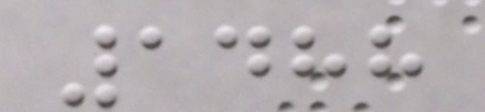1488
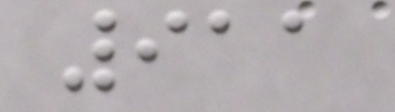911
